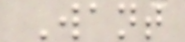Want
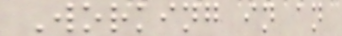Working in an
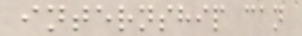internship can
